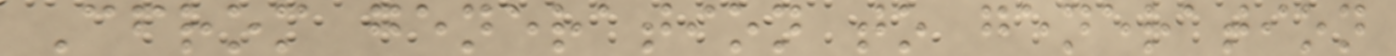Cfrom generation to generation
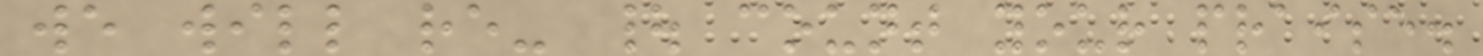we will re- | count your praise.
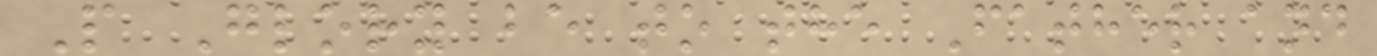P Glory be to the Father and
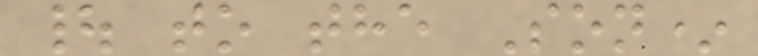| to the Son*
